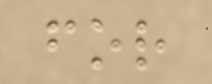for
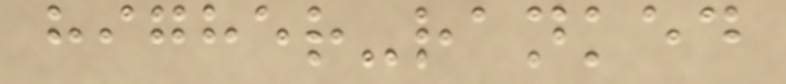higher-ranked
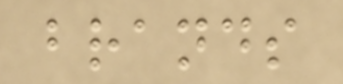brands
